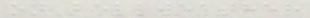on bellweather
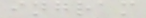ingram
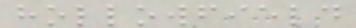hollowfield
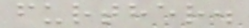further.
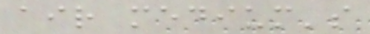air medium's
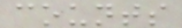counts
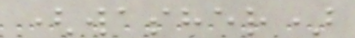(washer)
